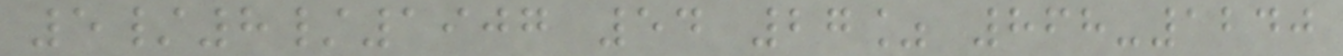5/8/1907 54 27% 868-1240
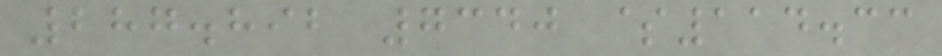287.892 7340 $114.33
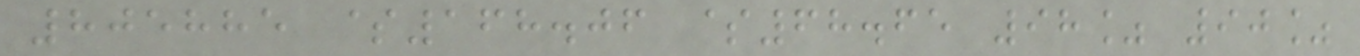805885 $168.06 $68.65 98% 90%
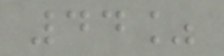44%
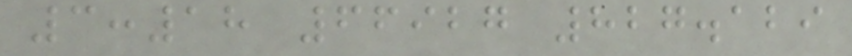3:18 66927 827.129
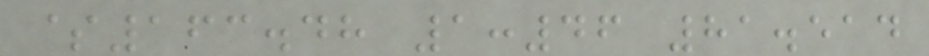$163.48 1:46 81.514
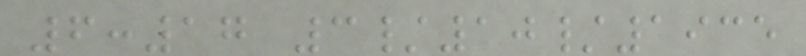6:17 3/10/1935
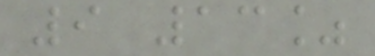9 13%
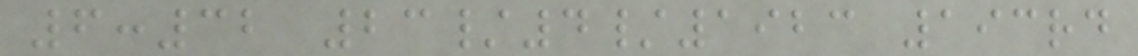6:32 23/4/1923 193rd
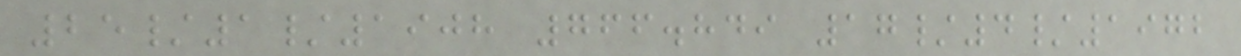25/1/1908 766.849 17/4/1972
